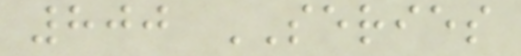800 SERIES
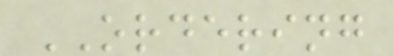ORDERING
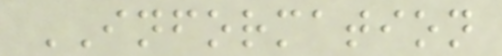INFORMATION
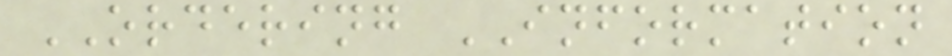ORDERING INFORMATION
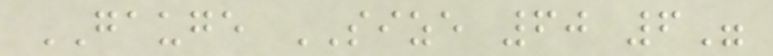GAUGE SIZE 60 6"
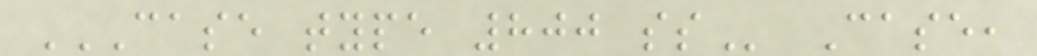CASE TYPE 800 SS Case,
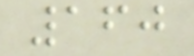160
